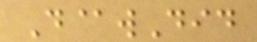D@wDid
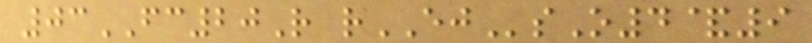03FC20R rEJsO4&9
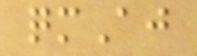qmAj
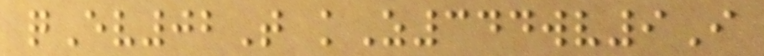qEv02T kZ344wv9I
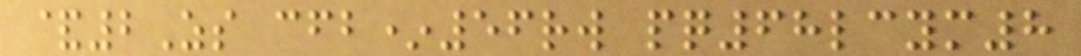&2Zs cfb*56rw pq68lcym8
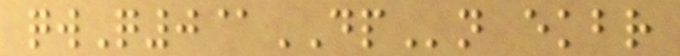qwQ0@DPn ekbr
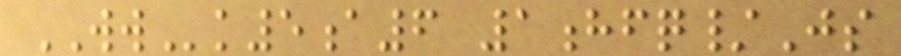WWk5a6 1hfq/Js
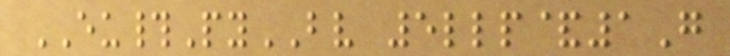EU#PyBV 5llp&1G
